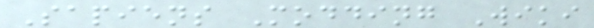Sapiens Modding Wiki
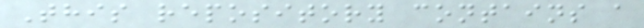This repository contains a
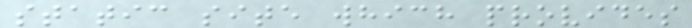static site which provides
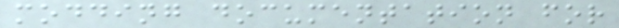modding documentation for
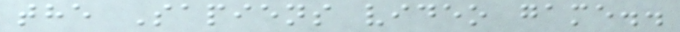the Sapiens video game..
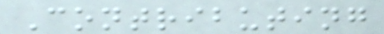Contributing
